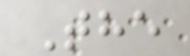The
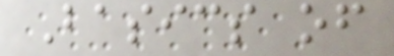Basics of
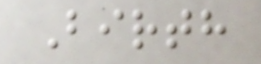Birth
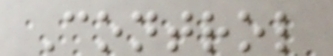Control
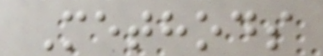Methods
